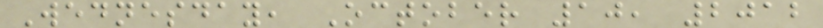Wednesday, October 10, 2012
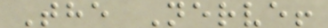The Nerve!
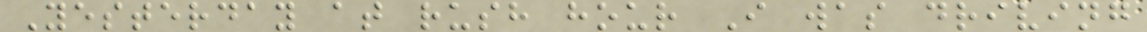Yesterday at rush hour I was driving
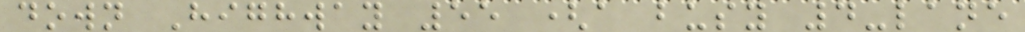down Highway 55 (a busy 4-lane
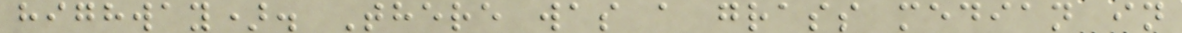highway). There was a grass median in
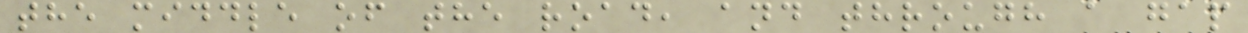the middle of the road, and through a gap
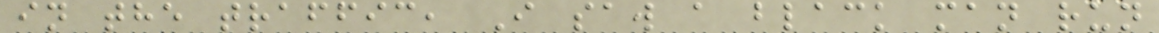in the traffic, I saw a black man run
